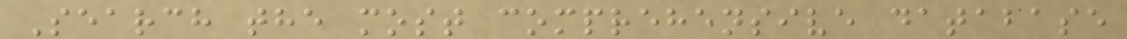Search the most comprehensive database
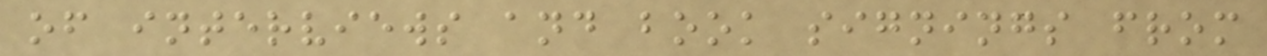of interviews and book signings from
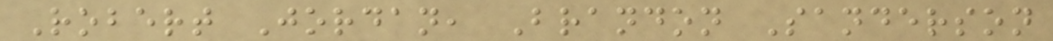Robert Jordan, Brandon Sanderson
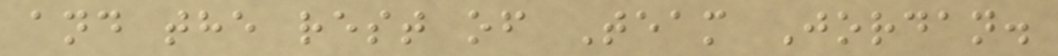and the rest of Team Jordan.
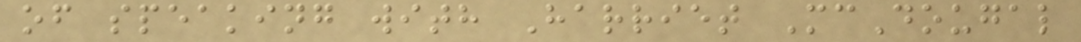of speaking with Harriet McDougal
